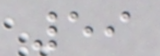59
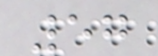57
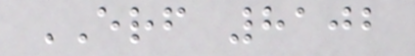ERF 8102
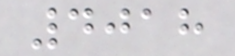4018
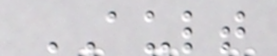AULT
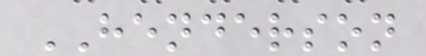HENDERSON
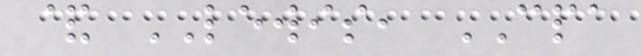& LEWIS, CPA
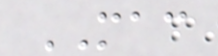MAC
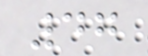47
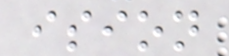ision
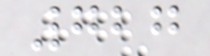727
